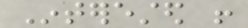Interested !
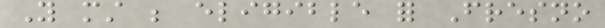You must be eligible for Fresno
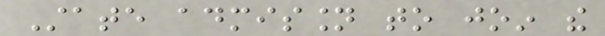State admission to join the
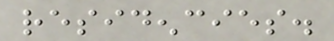residencies.
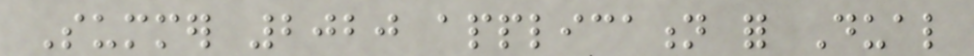Summer 2020 application for Dual
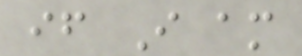if I am
